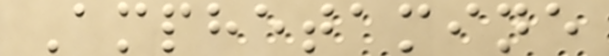Amphetamine
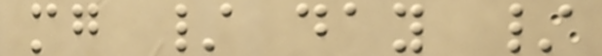mg / day /
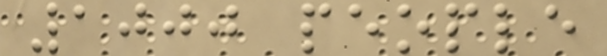1000 people
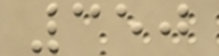350
